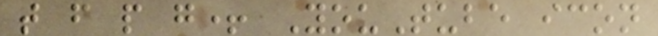t f p g+ YouTube icon
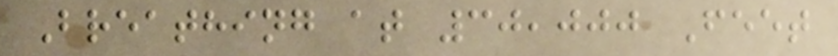Breathing at 30,000 Feet
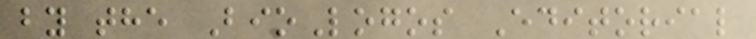by the BioLogos Editorial
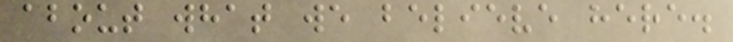about what we believe here.
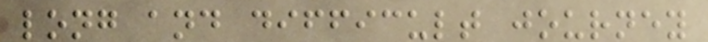long and difficult journey
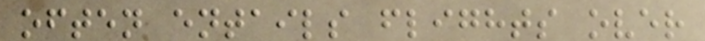often entails flights over
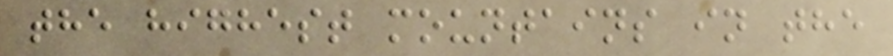the highest mountains in the
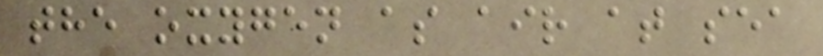the oxygen as air at sea
